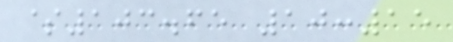$103.65 10:15
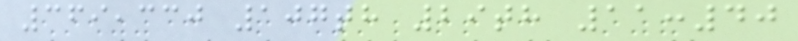369,330 107th 29th 11:40
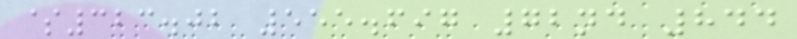$323.02 555.697 72nd 844
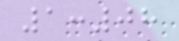1:08
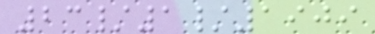23/1/1909
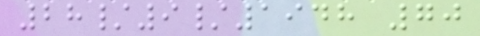28/9/1948 70
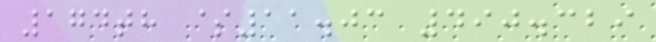174th $11.03 490.329
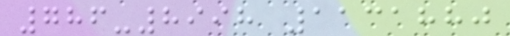786-8998 1131880
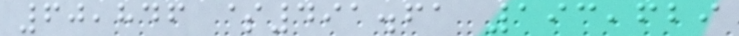60,846 $491.61 193,629
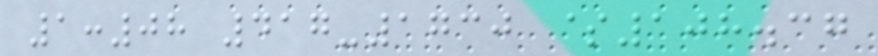1:08 417-1730 $108.37
